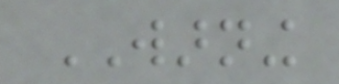WARNING
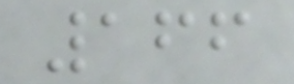166
